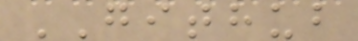GITHUB
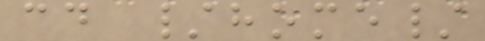cd /home/
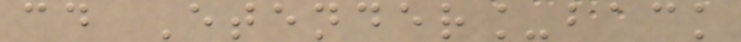cd Etender_back
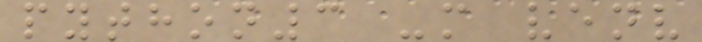python3 -m venv
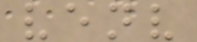venv
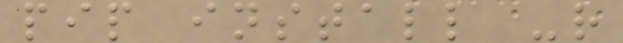pip install -r
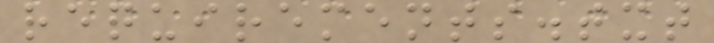requirements.txt
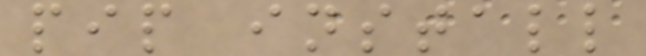pip install
